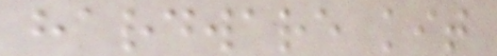hardware kit
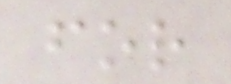for
